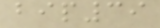bip39
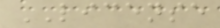LICENSE
